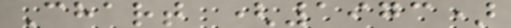Chart (1973)
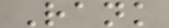Rank
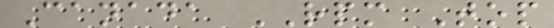Canada RPM Top
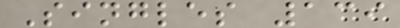Singles 139
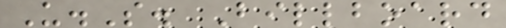U.S. Billboard
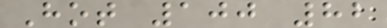Hot 100 82
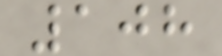108
